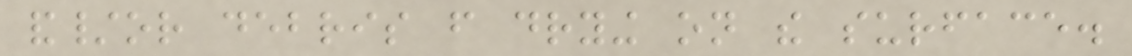and/or debris from drying on the surface.
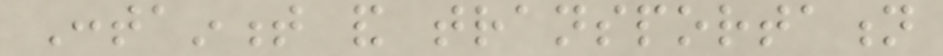Containment and transportation
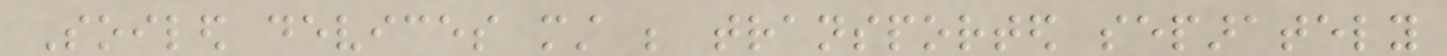Soiled devices must be transported separately
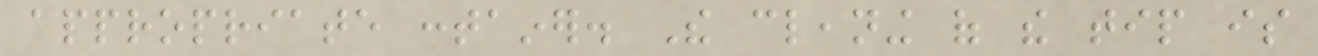appropriate container. The cleaning of the tip is
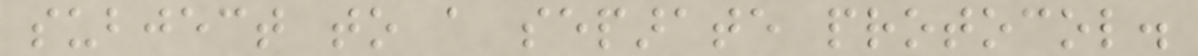subject to a separate protocol.
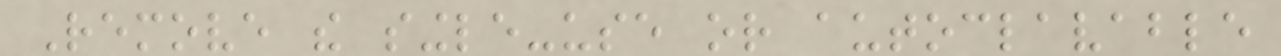Remove the single-use or autoclavable
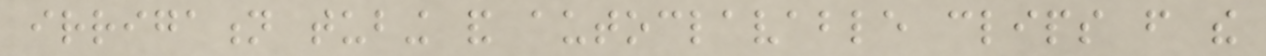irrigation tubing and autoclavable clips from the
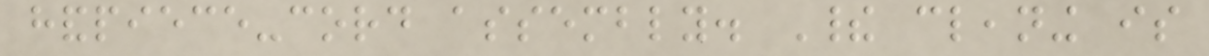handpiece-cord assembly. Their cleaning is
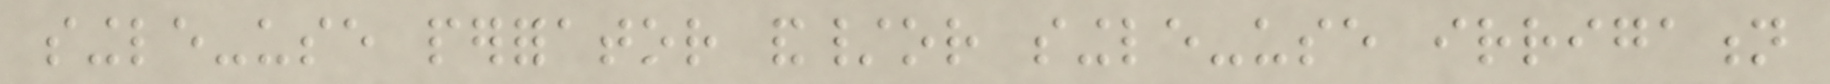single-use perforator and/or single-use irrigation
